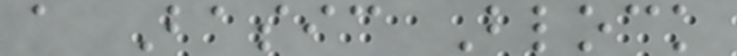a Basic Block
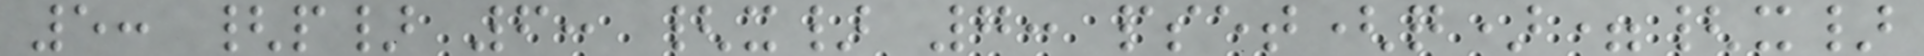5: {p} 6: {x} 7: pset(q)={x}
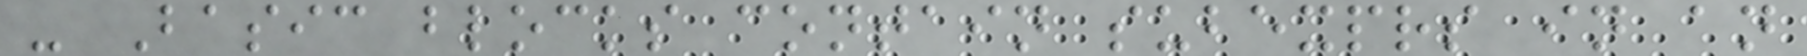- Basic blocks contain subexprs in an
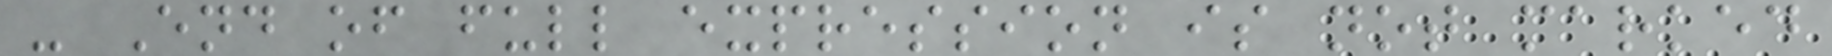- End of full expression is not marked
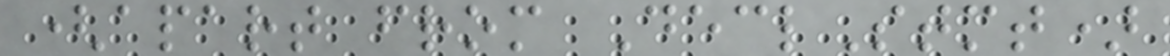(apart from DeclStmt)
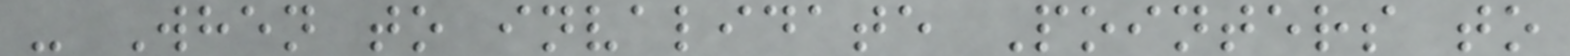- When to invalidate Pointers to
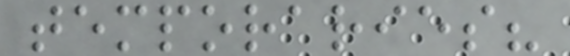temporaries?
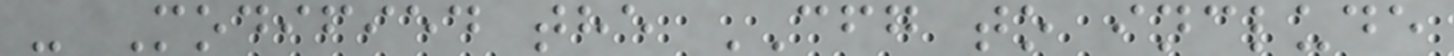- Modified the CFG to include
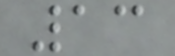13
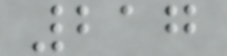217
